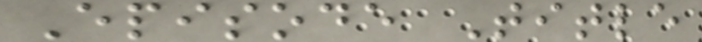Episode Title
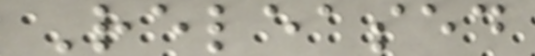Released
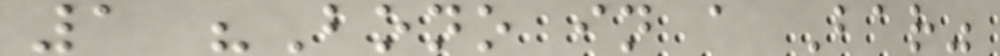1 "Bono in a Bar"
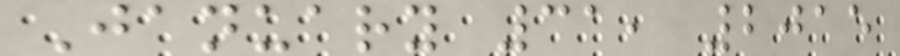January 31, 2015
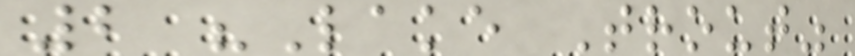2 "Lake Trout"
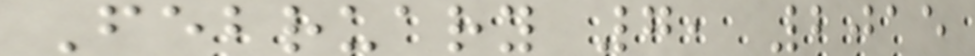February 7, 2015
